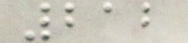212
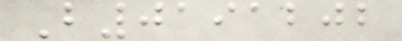B0191202
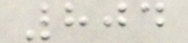804
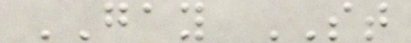GAY ST
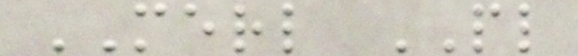MERL PL
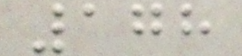178
